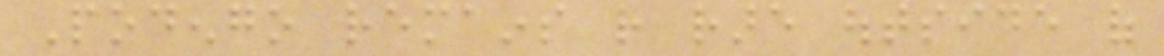Podengo remains rather rare outside of
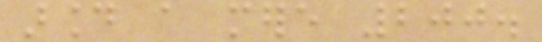around a mere 200.
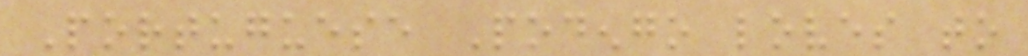Portuguese Podengo loves to
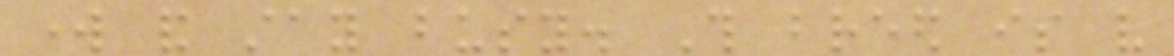work and stay busy. This breed is very
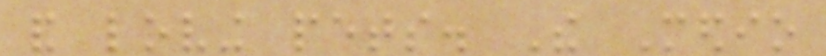and loving pets. The Medio
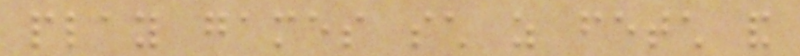play games such as fetch and
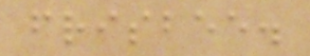frisbee.
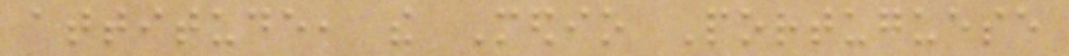attitude, the Medio Portuguese
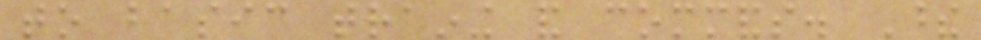to basic training and commands. These
